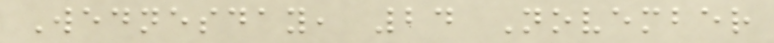Wednesday, 24 November
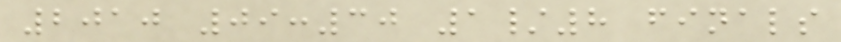2010 09:30 1/8 finals
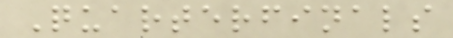Quarterfinals
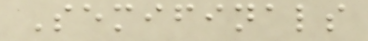Semifinals
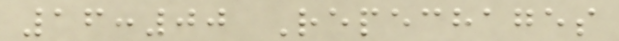16:00 Repechages
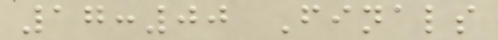17:00 Finals
